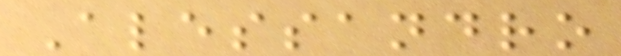Alessandro
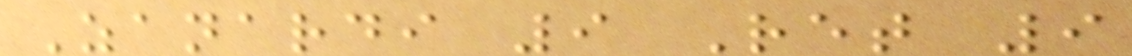Zanardi 9 Ret 9
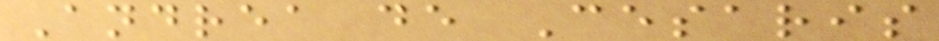Andrea de Cesaris
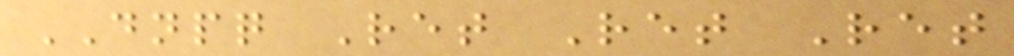DNPQ Ret Ret Ret
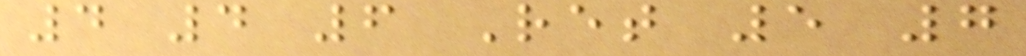4 4 6 Ret 5 7
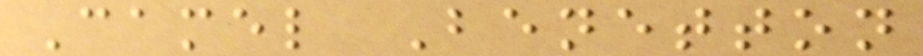Camel Benetton
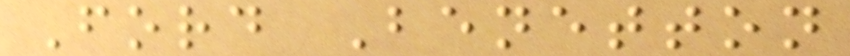Ford Benetton
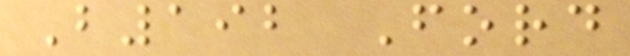B192 Ford
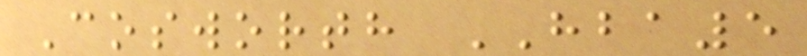Cosworth HBA5
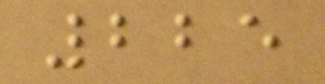225
